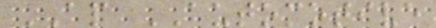AP AUTOMOTIVE
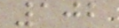102
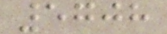5708
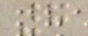7
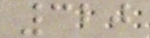320
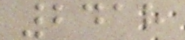2418
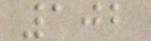102
